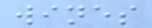wines
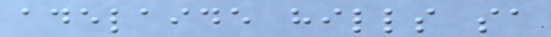adelaide hills sa
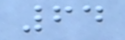64
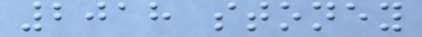2018 stoney
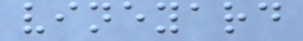vineyard
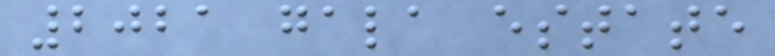2021 gala estate
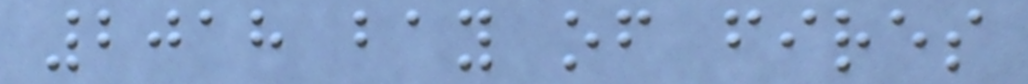2018 bay of fires
